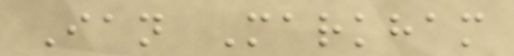Ian Markham
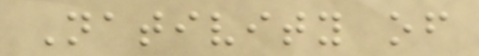Nativity of
